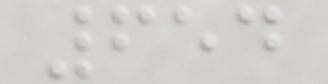654
